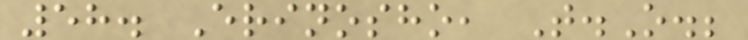58. Erinosho, T.O.;
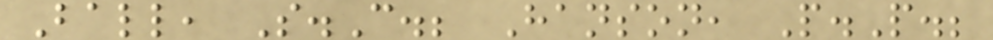Ball, S.C.; Hanson, P.P.;
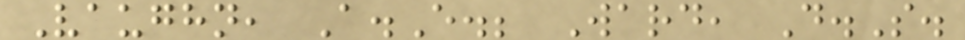Vaughn, A.E.; Ward, D.S.
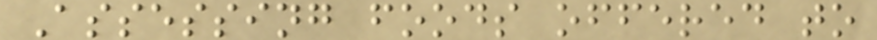Assessing foods offered to
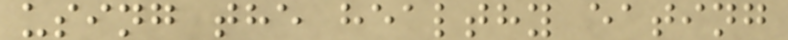using the healthy eating
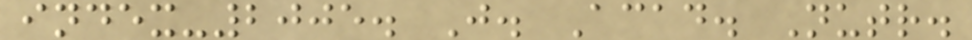index-2005. J. Acad. Nutr.
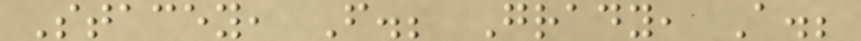Stacey, F.; Grady, A.;
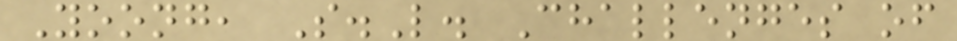Yoong, S.L. Challenges of
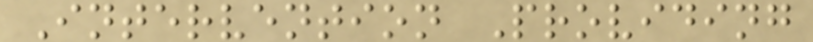Intervention Providing
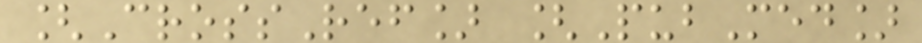[CrossRef] [PubMed]
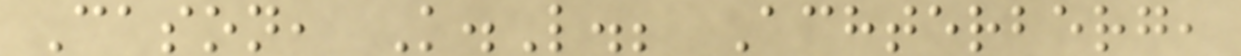Cason, K.L.; Achterberg,
